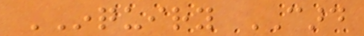INQUIRY CARD
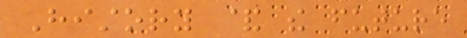History & the future
